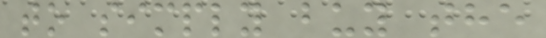to simply buy the
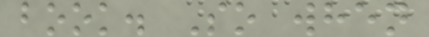book. So when
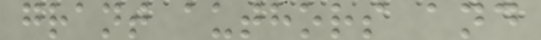grant authors and
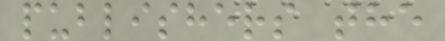publishers the
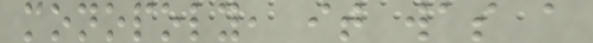monopoly, it was a
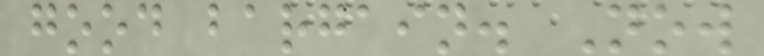good bargain. Now
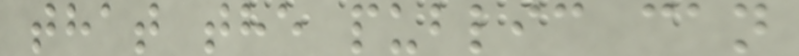that the public can
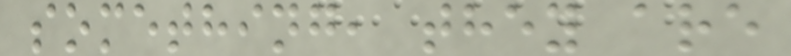something, they are
